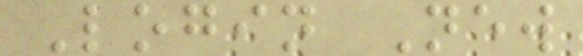Login New
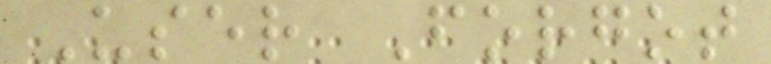User Forgot
